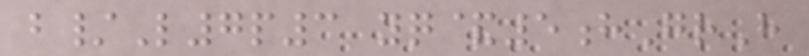b/L7p3 yq&5hGrH
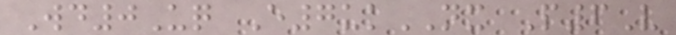Wd0Uq E7ukNX P6V
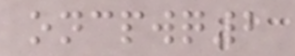oncpwq2
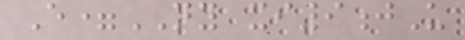E=NY xi9jU
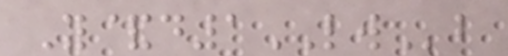Y&d1LWb
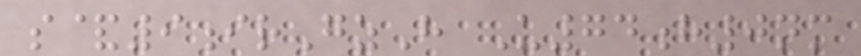s&9irGzH U74h0nm
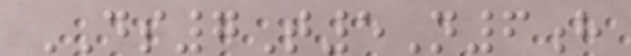DS7T5N6h
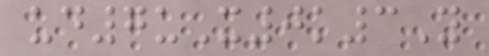ud7uX0k3Y
